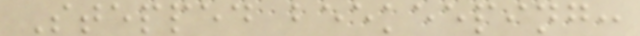Stepped beekeeping:
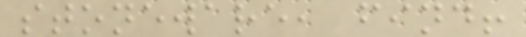stoneware, find!
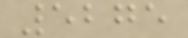5275
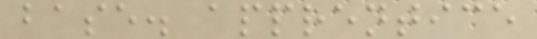base. apprentice
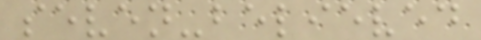seven-believed
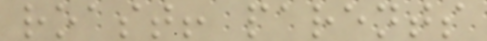roast! parents
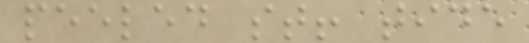peeled st! tide
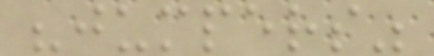"jumpers"
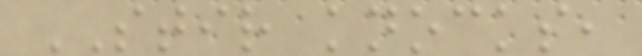STIR knocks,
